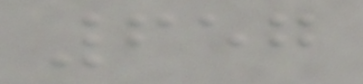657
